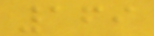169
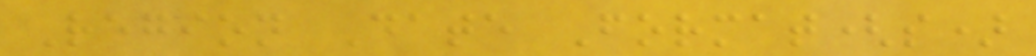Region Date Format(s)
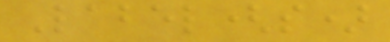Label(s)
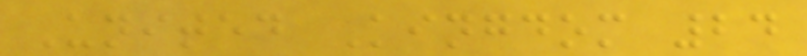United Kingdom 24
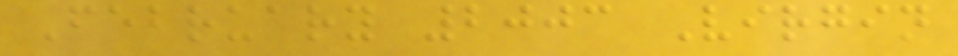February 2003 Virgin
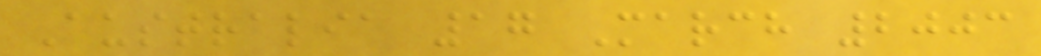Australia 17 March 2003
